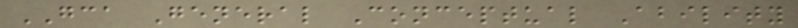GCA General Conceptual Ability
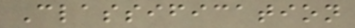Classification
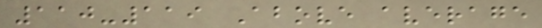110-119 Above average
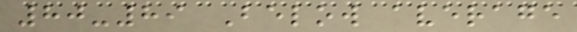80-89 Below average
